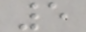5
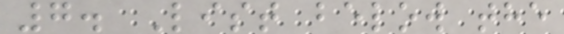7. List below the
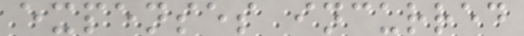expenses incurred
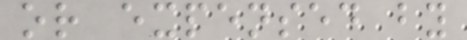or expensed by
